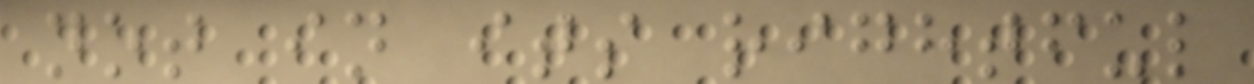not in its rightful
